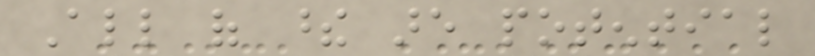All of these are potential
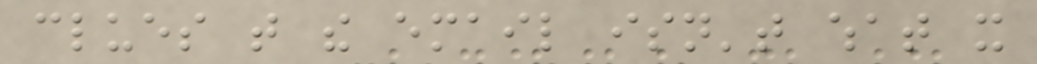clues that the email isn't what it
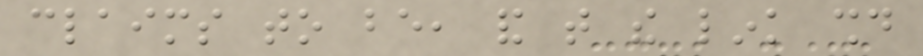claims to be, and that the link should
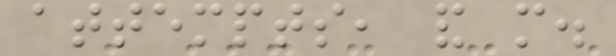attempts, and more.
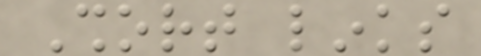Short links
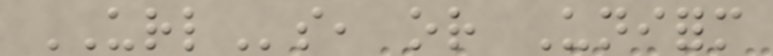URLs, or Uniform
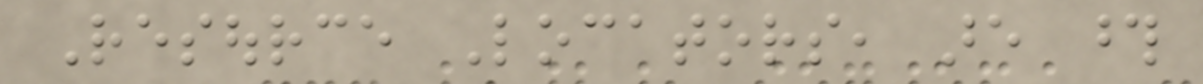Resource Locators, are those
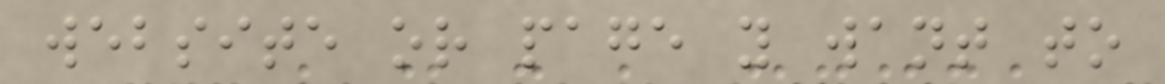website or page you want to
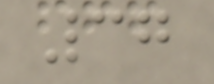37
